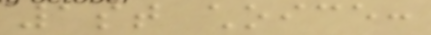1st choice:
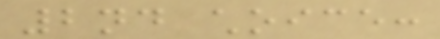2nd choice:
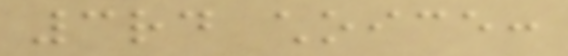3rd choice:
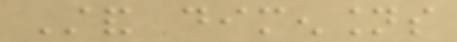Stand dimensions
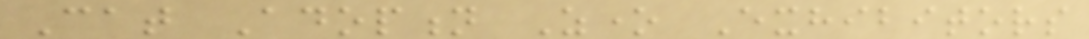Cat Adoption Zone Exhibitors
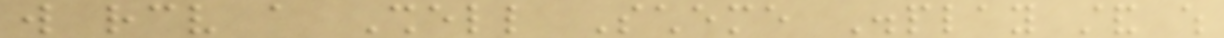will receive a Shell Scheme Display stand which
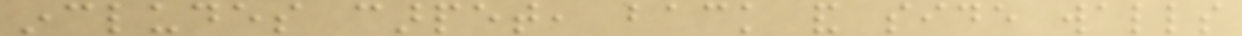includes carpet, back and side walls
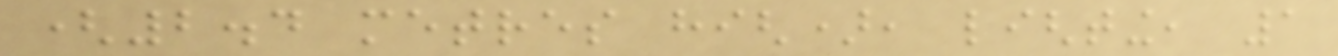(2.4 metres high), lighting, 1
